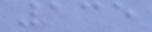135
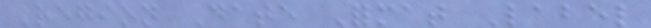Region Date Format Label
